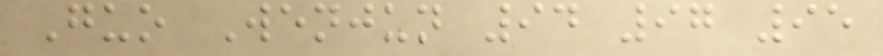Guo Wenjun 94 97 95
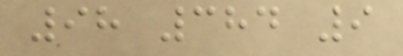98 384 9
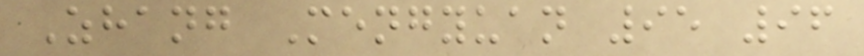Zhang Mengyuan 95 96
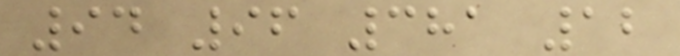94 96 381 12
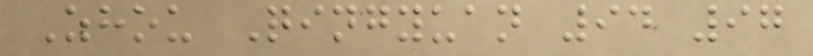Zhou Qingyuan 94 97
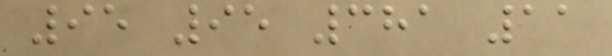95 95 381 11
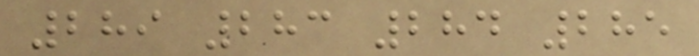289 283 284 285
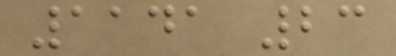1141 23
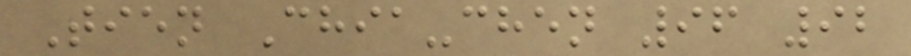Tien Chia-chen 96 92
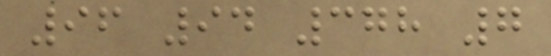96 94 378 7
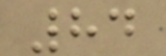84
